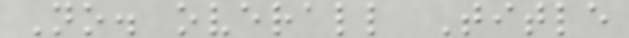No. overall Title
